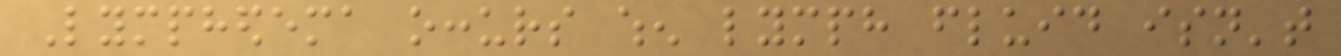Lymphedema occurs when lymph fluid isn't
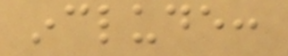include:
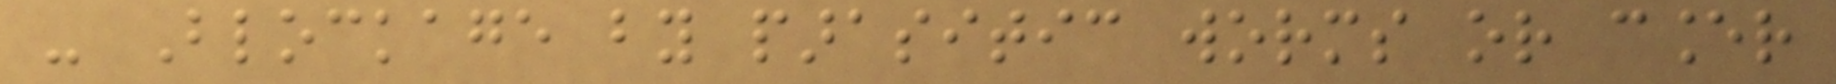- Blockage by parasitic worms or cancer
